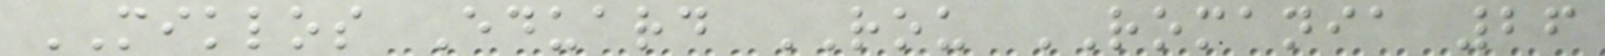MIKLOS Eduard ROU ROMANIA 26
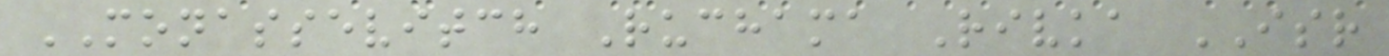MONASSEVITCH Ruchama Rivka ISR
